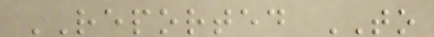REPORTED TO
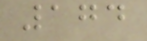174
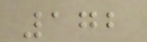172
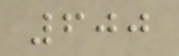600
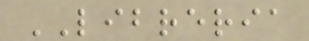LIBRERIA
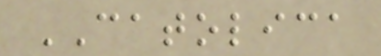CATOLICA
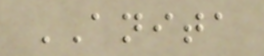ANITA
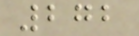272
